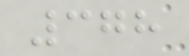378
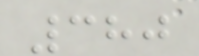380
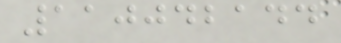110042144
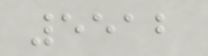5512
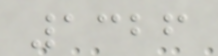1326
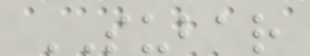SUBAR
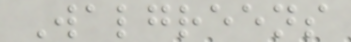Walgreens
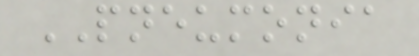PNEUMONIA
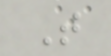T
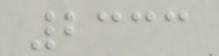2333
